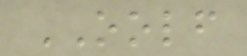OOLF
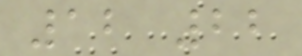12 22
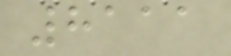8111
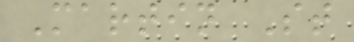Martin St
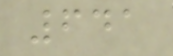641
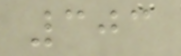303
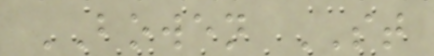BOWEN ST
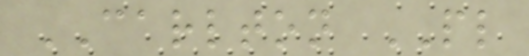CARLTON PL
